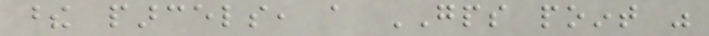these parcels, a GPS point was
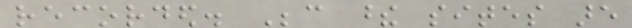recorded. Because these sites are
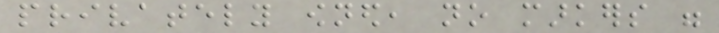privately owned, no markers were
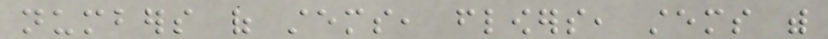numbers of stems, flowers, stems with
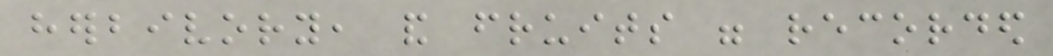herbivory, and fruits were recorded
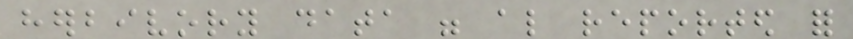herbivory data were also reported for
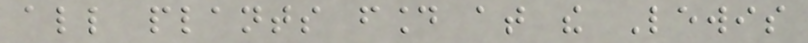all plants found at the Lewis
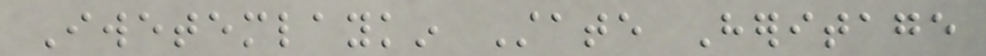Iwetemlaykin State Heritage
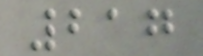217
